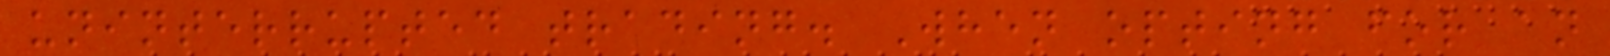uninterrupted trading. When opting for an
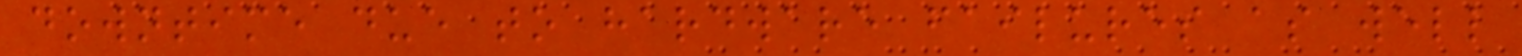downtime due to hardware failures as well
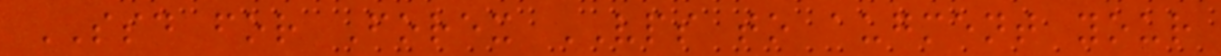SSD for Forex VPS to augment your
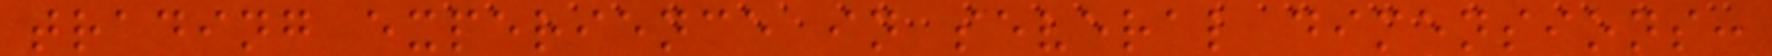trading experience in several dimensions:
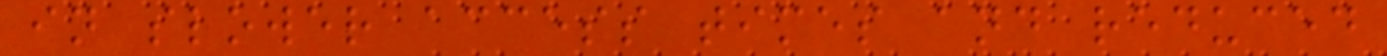in slower access times and reduced
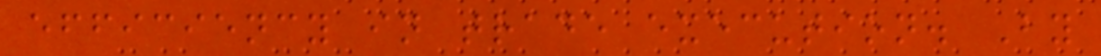efficiency in trade execution. By
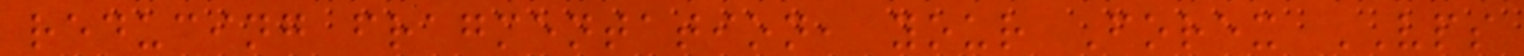reducing fragmentation, your Forex VPS
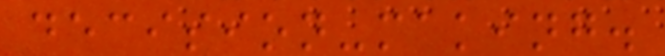decision-making.
